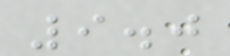9.0
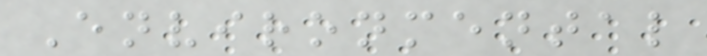Environmental
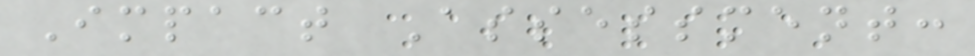Impact Assessment:
